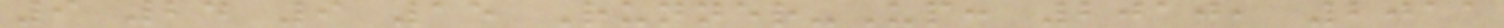9 24 9 15 Runner-Up: 2010, 2011
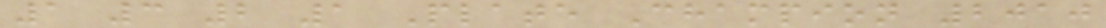1 3 2 1 Plate Champion 2010
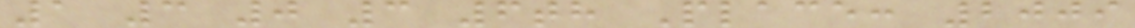1 3 0 3 6th Place: 2009
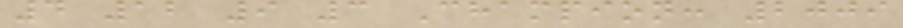4 12 9 3 Champion: 2009
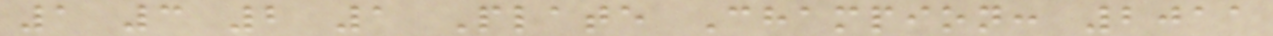1 3 2 1 Plate Champion: 2011
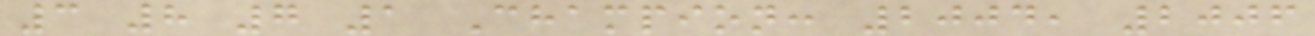3 8 7 1 Champion: 2004, 2006
